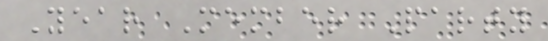Year Member Party
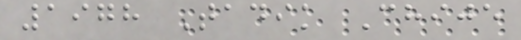1978 Tadik Chije
